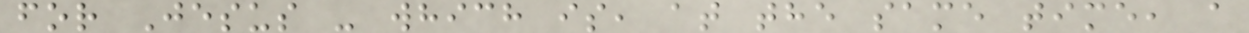for Jesus - which is, at the same time, a
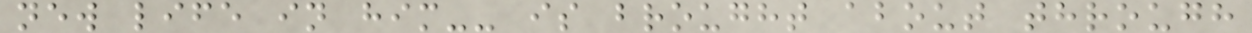new life in him-- is brought about through
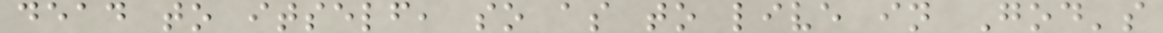dead to itself, so as to live in God's
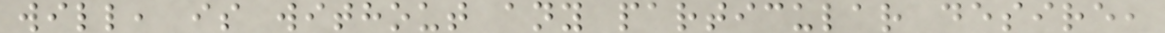will, is without any particular desire,
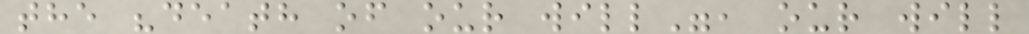the "death of our will", our will
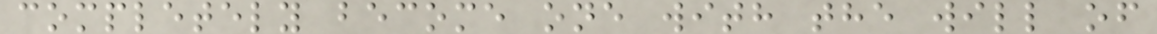completely become one with the will of
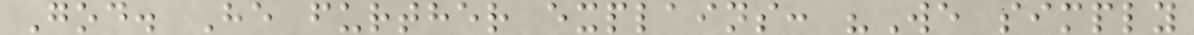God. He further explains: "We simply
